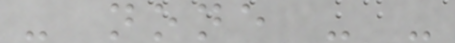- none - -
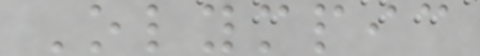Olympic
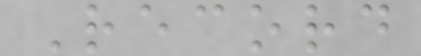Record
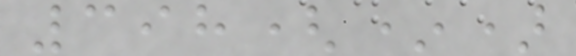398(*)
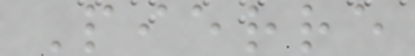Pierre
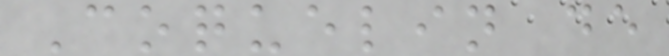Coquelin de
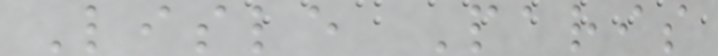Lisle Paris
